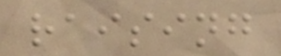raising
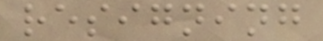resigning
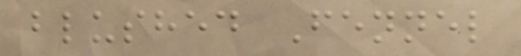blushed Fennel
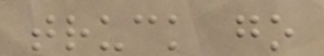truck go
